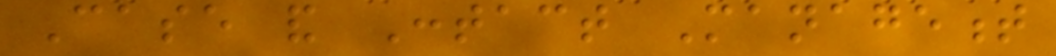Case and Contact Management
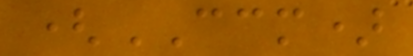(CCM)
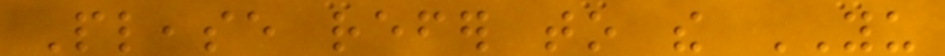Please refer to the YU
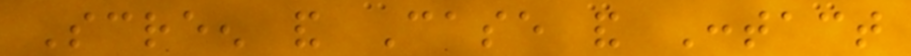Screen and Case and Contact
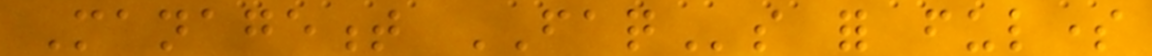Management FAQs for fulsome
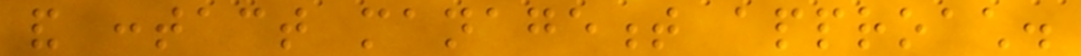and contact management approach.
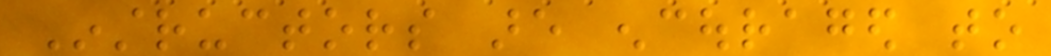Instructors are encouraged to
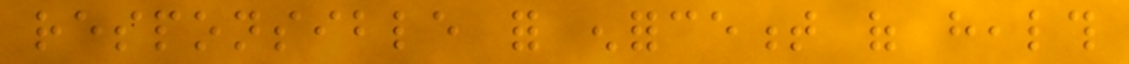responsible for enforcement of health
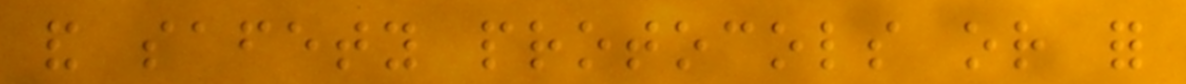and safety protocols or for
